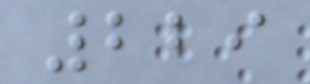229
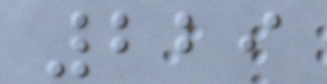229
